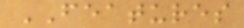FEATURES
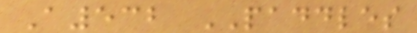A532 PADDLES
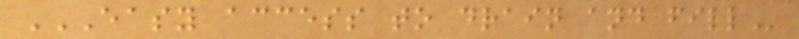EASY ACCESS TO DRAIN AND FILL
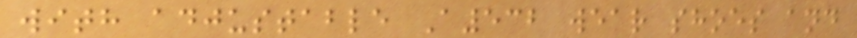with adjustable A532 wear shoes and
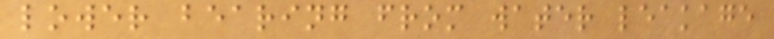lower bearing from water leakage
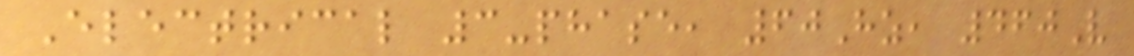Electrical 3-phase, 60Hz, 460V
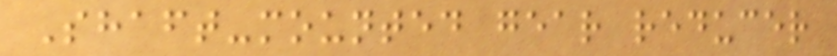Shaft-mounted gear reducer
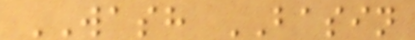WASH BASIN
